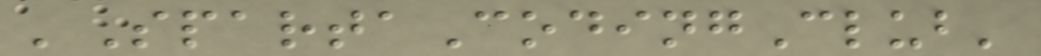'SpartaCodingClub'
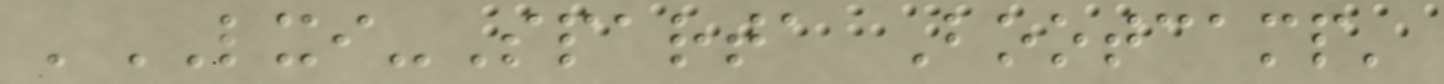'LXI-Sparta Bootcamp'
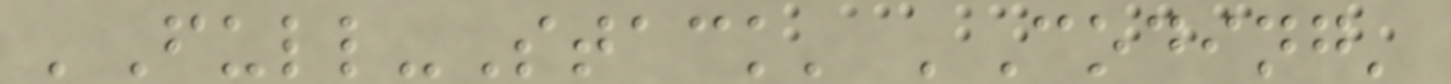'Full-Stack' 'Coding'
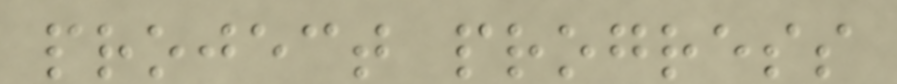project progress
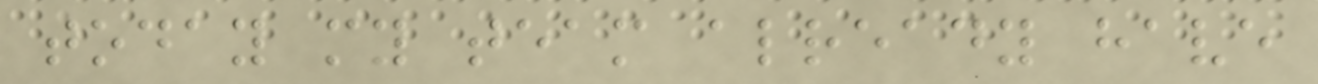today my team already have
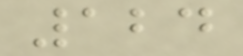124
